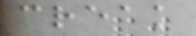creak
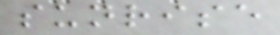sunrise
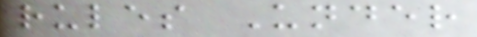rules Under
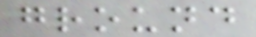ground
